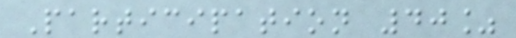Participation 40%
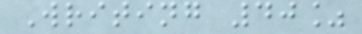Writing 40%
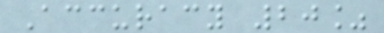Accuracy 20%
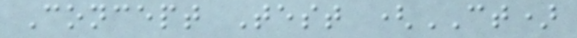Concept Test (CT)
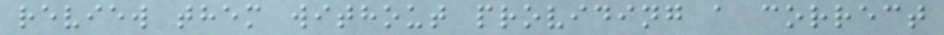review them without providing a correct
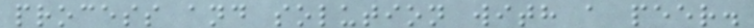process and solution with a peer.
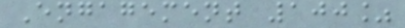Engagement 100%
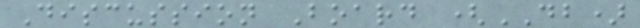Discussion Board (DB)
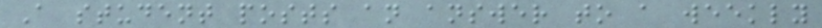A student posts an answer to a weekly
